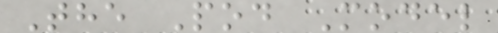The Pod Model
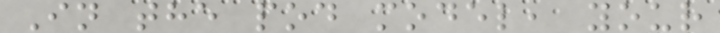In the pod model, your
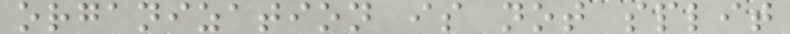organization is not split
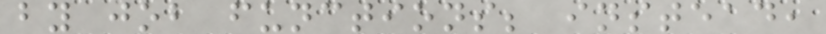by job functions; instead,
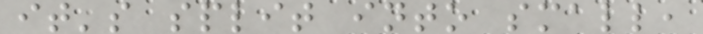it's split into small,
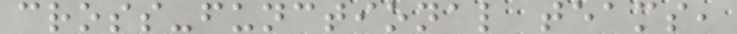cross-functional teams,
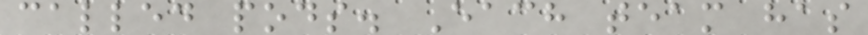called pods. Each team has
